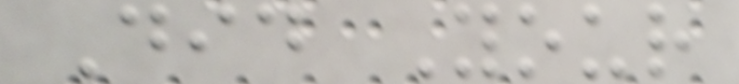Did Your
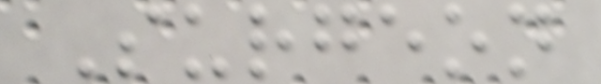Surgeon
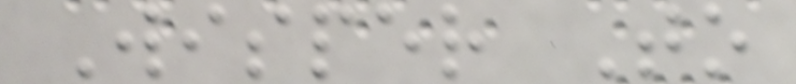Wisper To
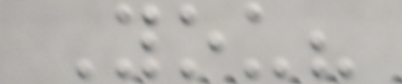You?
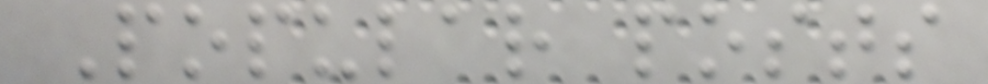Popular posts
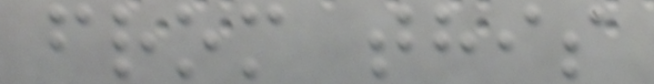from this
